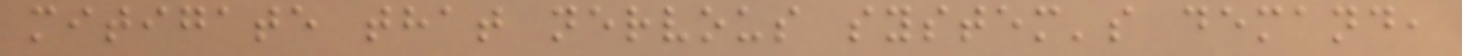mitigate that nervous system's demand,
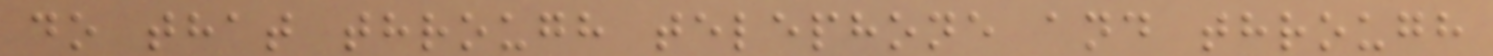do that through telephone and through
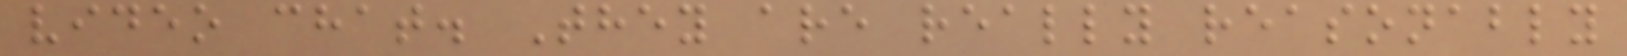video chat. They are really reasonably
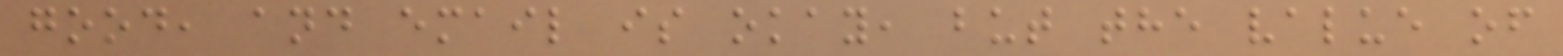good, and email is okay, but the value of
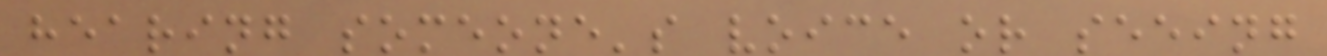hearing someone's voice or seeing
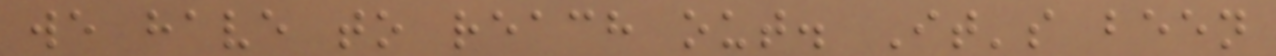we have to reach out. It's been
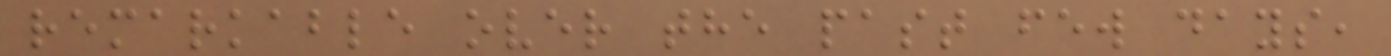remarkable over the past few days,
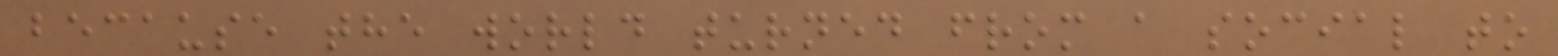because the world turned from a social to
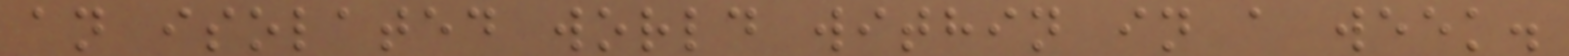an isolated world within in a week.
